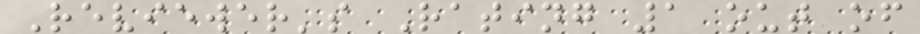Reviewer's Rating 1 out of
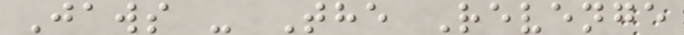Jaws - The Revenge
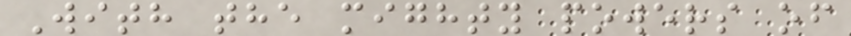With the mighty powers of
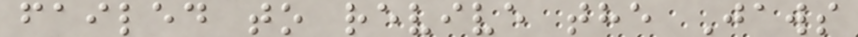failed to revive the Jaws
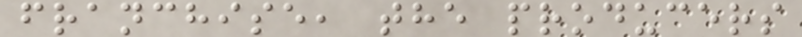franchise, the producers
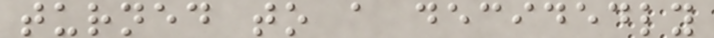turned to a decidedly
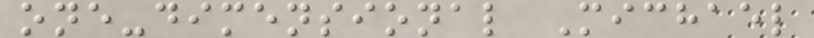one-dimensional Michael
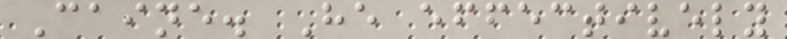Caine. He effectively
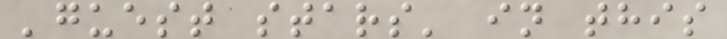'guest stars' in this
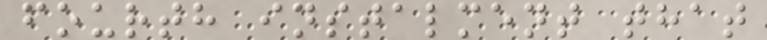fourth instalment that
